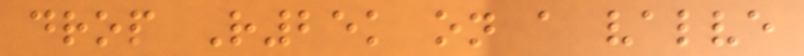drop R25k on a valve
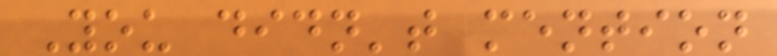You didn't mention
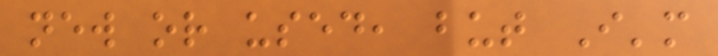new or used, but I'm
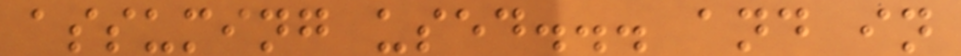assuming used... and in
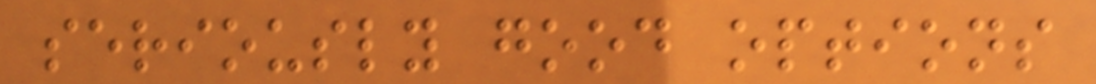seriously good options
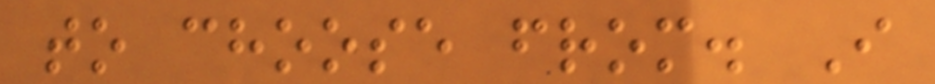to choose from. I
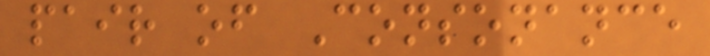pair of Consonance
